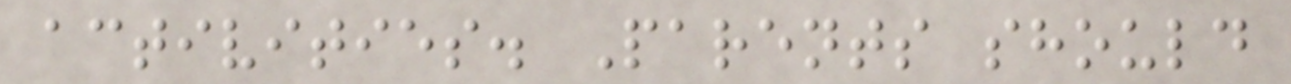activities. Parents should
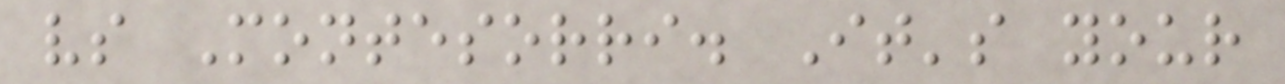vs Montesorri. It's your
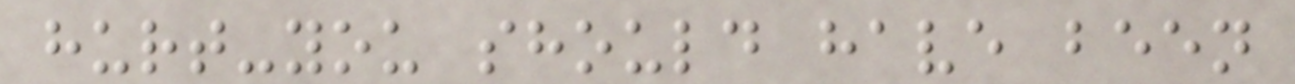hurt-you should have been
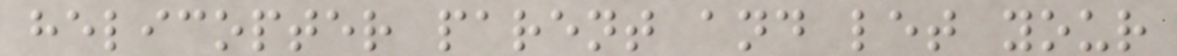helicopter parent and let your
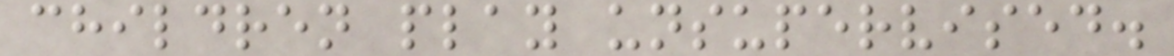children play unsupervised.
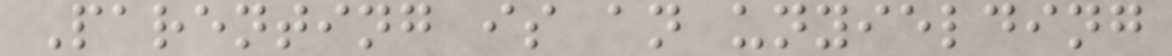Parenting is an unyielding
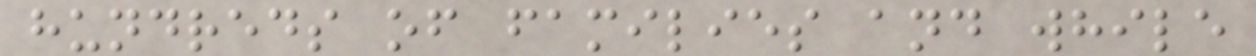hundreds of families and while
